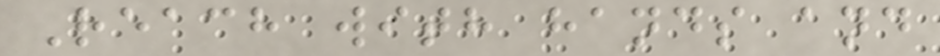Reach with hands and
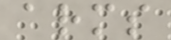arms
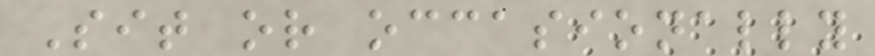Sit or occasionally
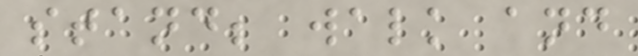stand; walk and
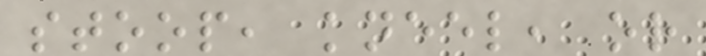stoop, kneel, or
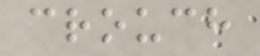crouch
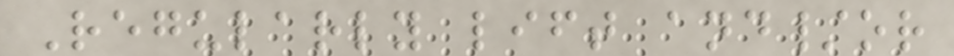Regularly lift and/or
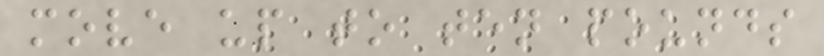move up to ten pounds
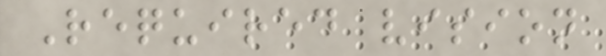Required vision
